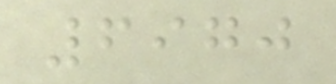6970
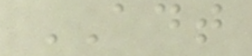ADT
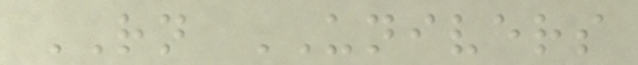RN UNIVERS
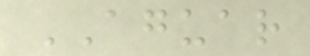AGUAR
